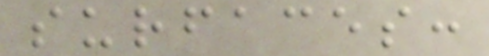surfaces:
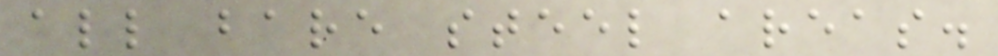all bare steel areas.
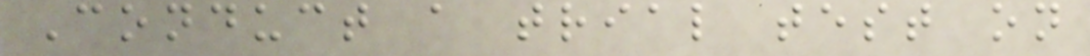Conduct a trial test on
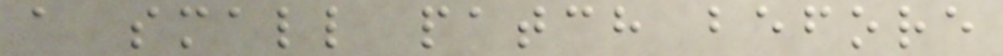a small patch before
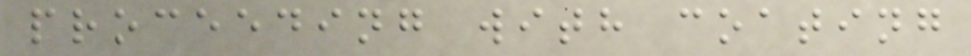proceeding with coating
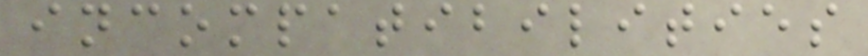incompatibilities
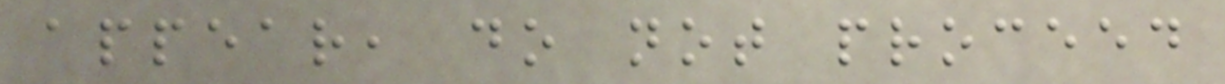appear, do not proceed
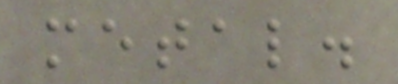metal.
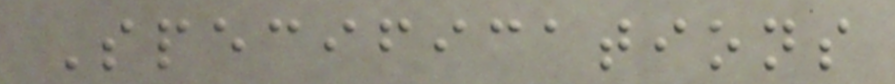Specifications
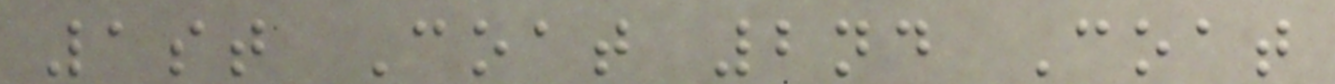1st Coat 2nd Coat
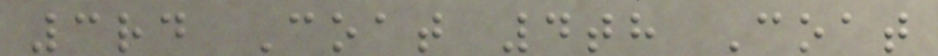3rd Coat 4th Coat
